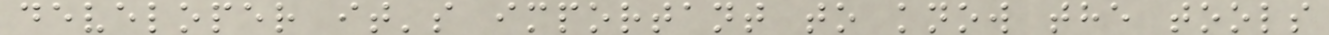developer it's important to know the tools
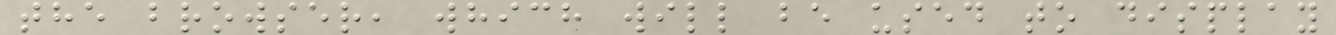the browser, which will be used to display
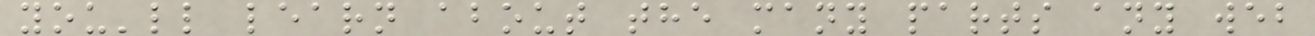you'll learn about the many parts any web
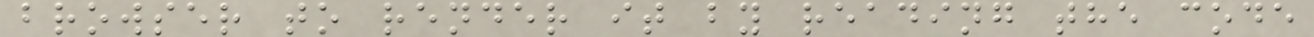browser to render it by reading the code
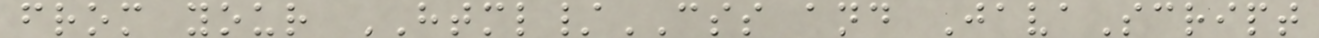from your HTML/CSS and JavaScript
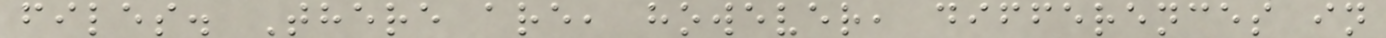files. There are, however, differences in
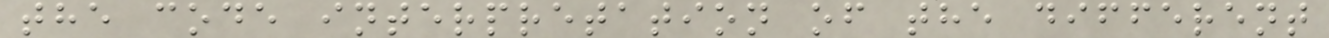the code interpretation of the different
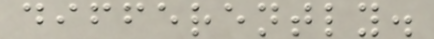differently.
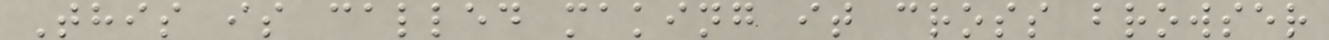This is called making it cross browser
